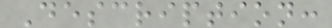Description:
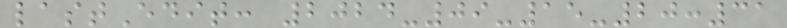lastEdit: 2024-09-15-20:31
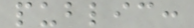public:
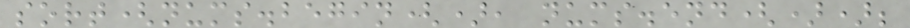sort(nums.begin(), nums.end());
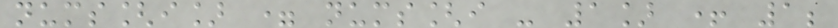nums[i] = nums[i - 1] + 1;
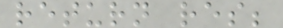return res;
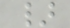}
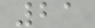21
